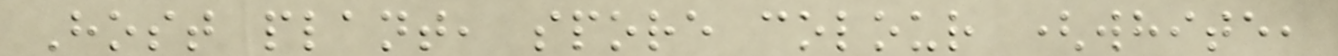Host plant, spore colour (white,
